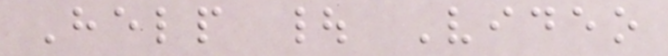Help | Video
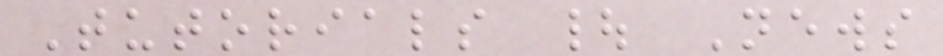Tutorials | News
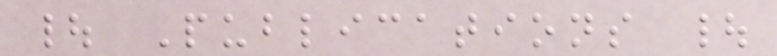| Publications |
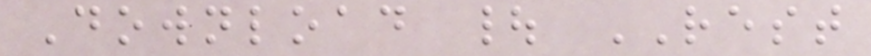Download | REST
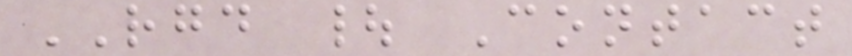RGD | Contact
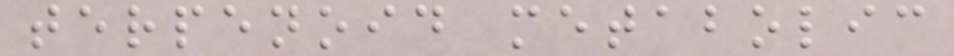terpenoid metabolic
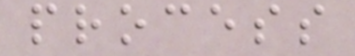process
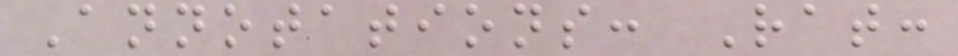Annotations: Rat:
